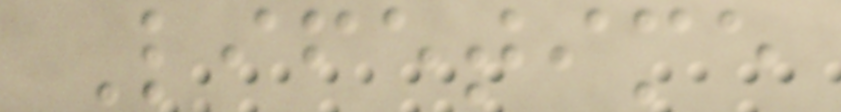Lifetime
